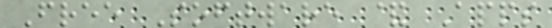Free Software & Apps
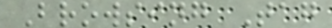Browsing Tag
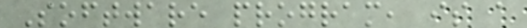Software program, is a
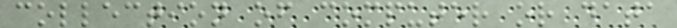collection of computer or data
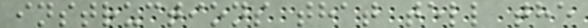instructions that tell the
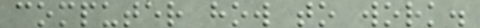computer how to work.
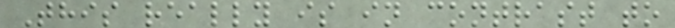This really is in contrast to
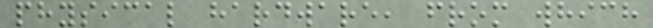physical hardware, from which
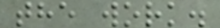the work.
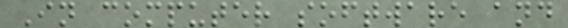In computer software and
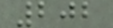202
